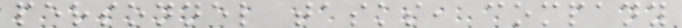personnel tasks, company
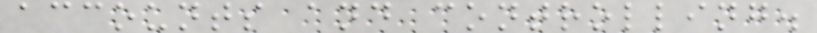accounts and controlling.
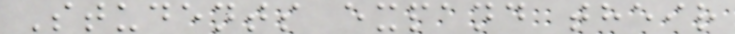Students expand their
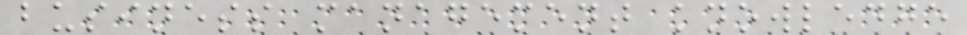business management knowledge
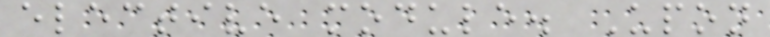elective module. Upon
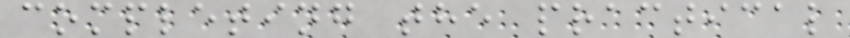completing the practical
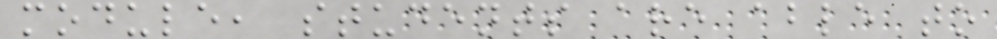module, students are able to
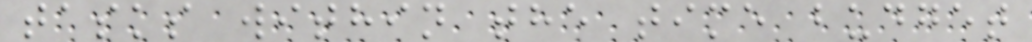tasks within the time budget
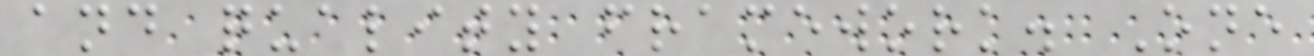and quality framework. One
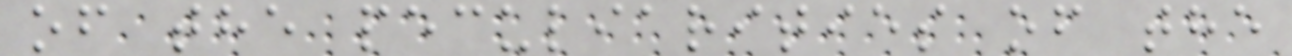of the peculiarities of the
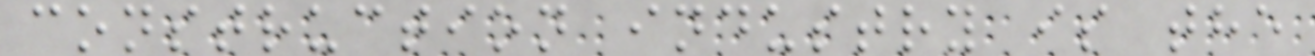construction industry is the
